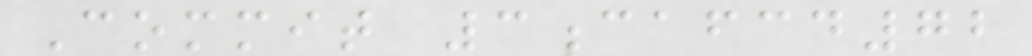Commit 3cafcd72
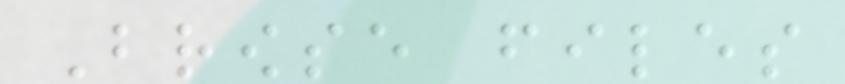Browse files
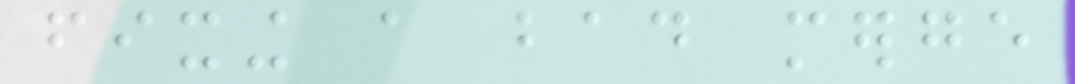fixing a bad merge
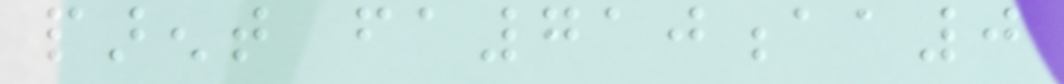parent fa710aa0
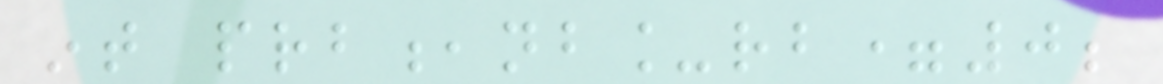int prb,nb_rb=0;
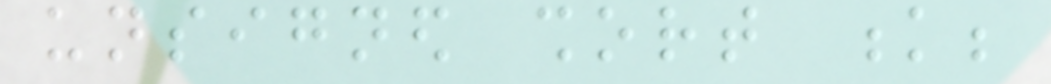unsigned short k;
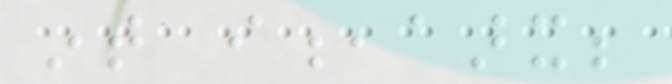int i,aarx;
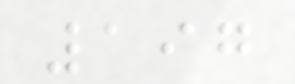197
